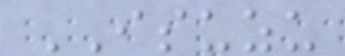ISUZU
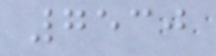7530
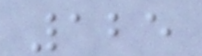125
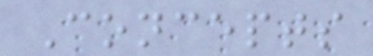Concepts
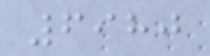6980
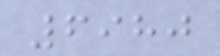6980
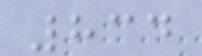834
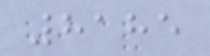8185
